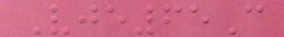Vje65C
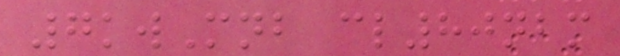7kwMnb cl80nbm
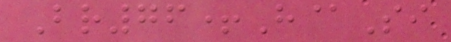Br76+H@Si
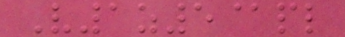V1z5@pl
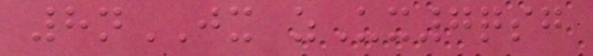8nJX zUx7qsg
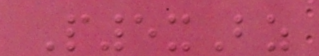P5xBz
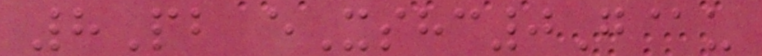8Pb eXshc0G@u
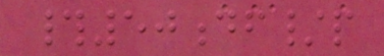#50df/p
